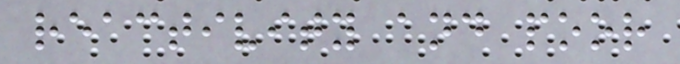reactivity and poor
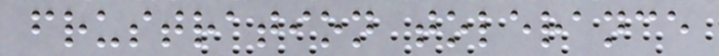frustration tolerance
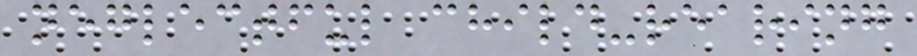neglectful child-rearing
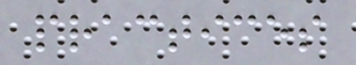practices
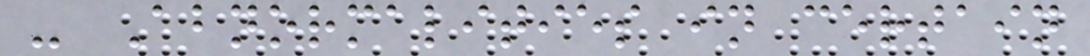- Abnormalities in certain
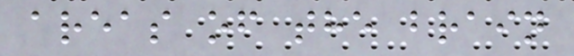areas of the brain
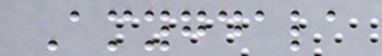Amygdala
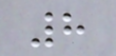8
